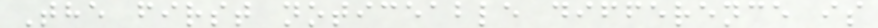The first noticeable difference is
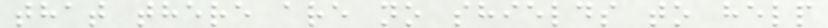that there are no shields to help
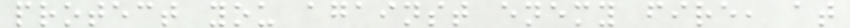protect you against enemy fire, at
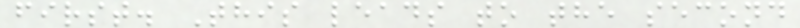first. This leads to the second
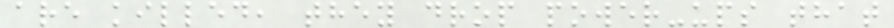are killed, they drop power-ups that
